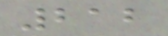212
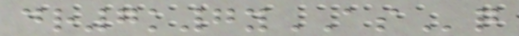dr7k7yASq
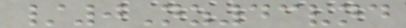/0Nz43vnd
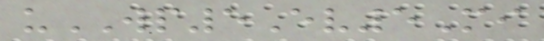uWP5Ev5Mi
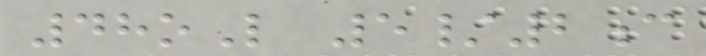48oL 5/2c
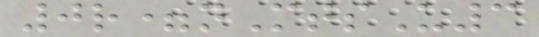0r=nMtsU3
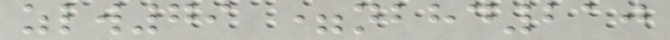zlw79 =nbhd210
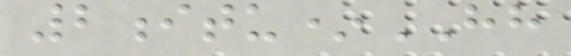2itu*HH
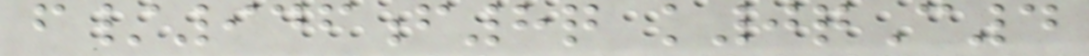f/946f8q k0qC4
